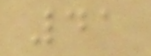41
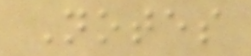Notes
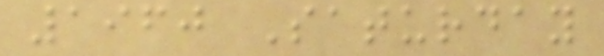1960 Saturday
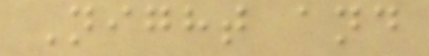Night and
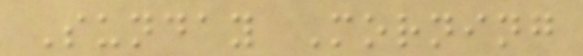Sunday Morning
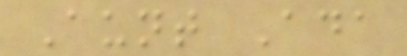Aunt Ada
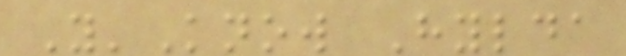Y'Know Hylda
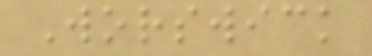Worswick
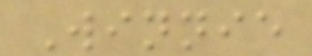Winnie
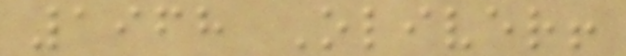1968 Oliver!
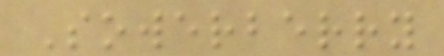Sowerberry
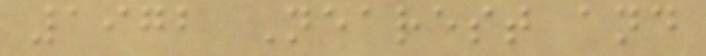1972 Nearest and
